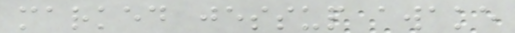marked jessup awake
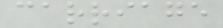carriage
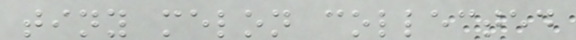tiny melon collected
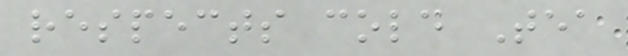respects cold Tea
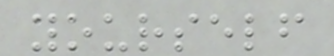yourself
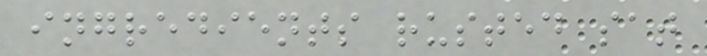ingredients rusted sat
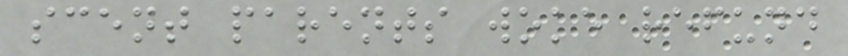scent parents woke refund
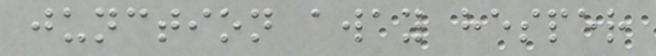junction away hesper
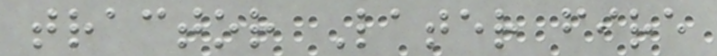tractor Later fire
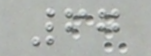67
